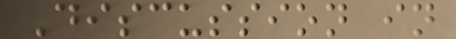Discussion in
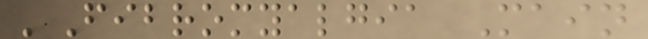'Fibromyalgia Main
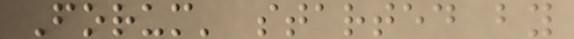Forum' started by
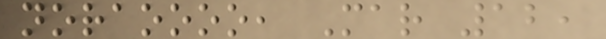noraoooo, Mar 12,
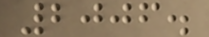2006.
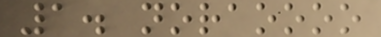1. noraoooo
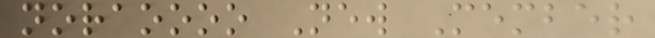noraoooo New Member
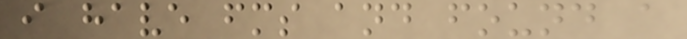i have fms and found a
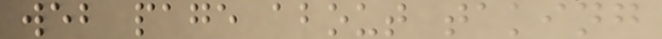web page about taking
